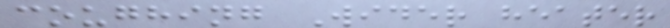coughing Wider heater
